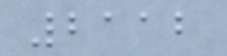2112
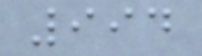994
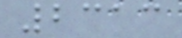2313
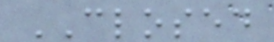CLOSED
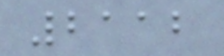2112
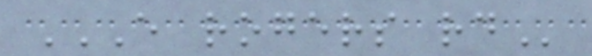E ROGERS RD
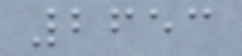2653
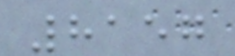8157
